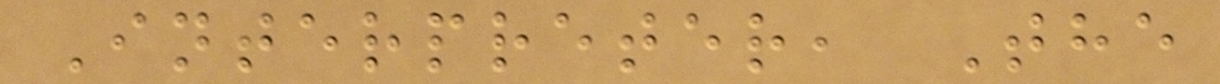Interpreter, The
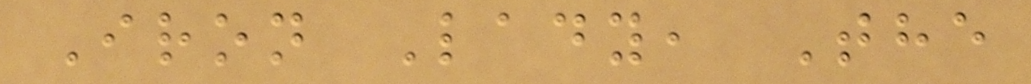Iron Lady, The
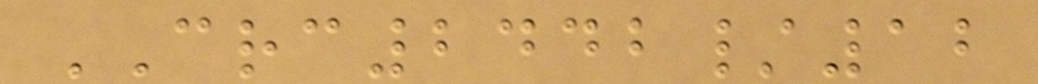CRC2442/12
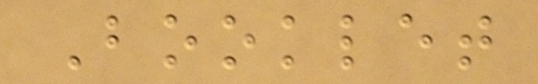Booklet
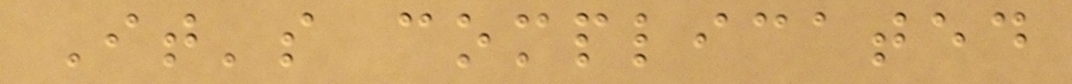It's complicated
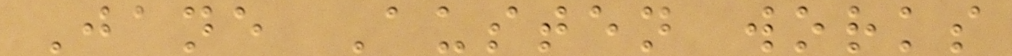Jane Austen works
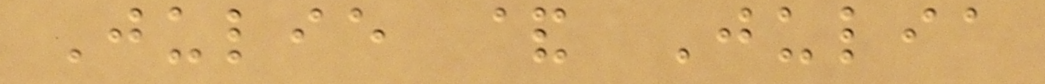Julie & Julia
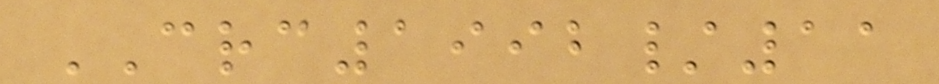CRC1992/11
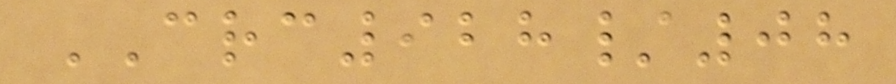CRC928/08
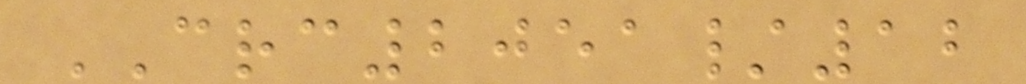CRC2051/12
